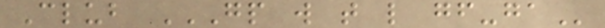Club GP W T L GF-GA
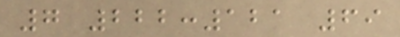7 222:121 69
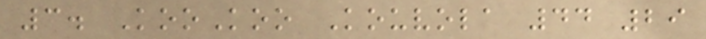3. KooKoo Kouvola 44 29
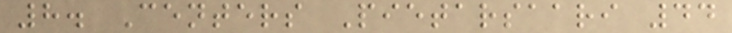8. Centers Pietarsaari 44
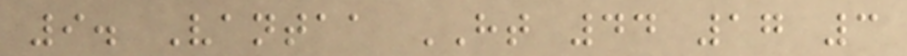9. Vantaa HT 44 17 3
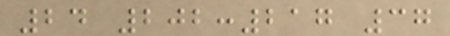24 202:217 37
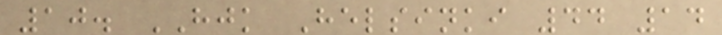10. HJK Helsinki 44 14
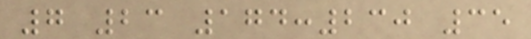7 23 174:230 35
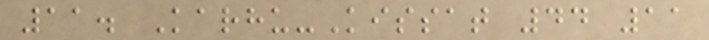11. Karhu-Kissat 44 11
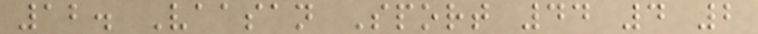12. Vaasan Sport 44 4 2
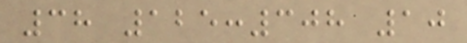38 125:308 10
